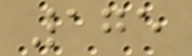175
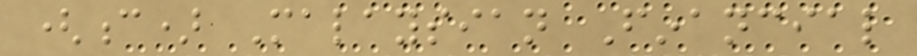(c) Malaysian Financial
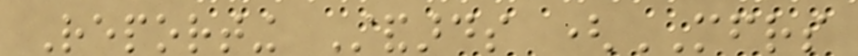Reporting Standards (MFRS
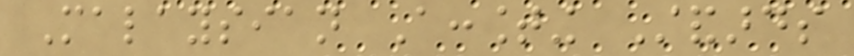Malaysian Accounting Standards
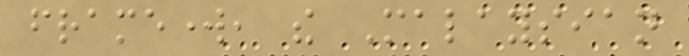framework, the Malaysian
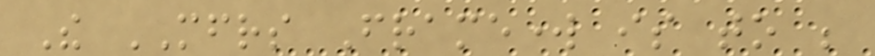The MFRS Framework is to be
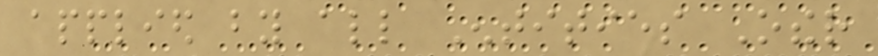applied by all Entities Other
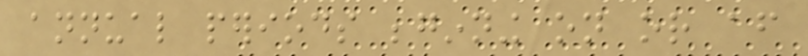annual periods beginning on or after
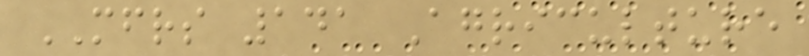MFRS 141 Agriculture
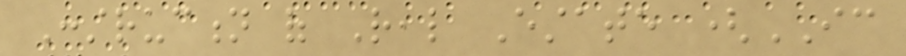Construction of Real Estate (IC
